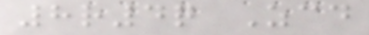8r4q Zcd
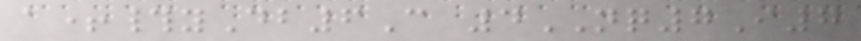a+#yDb6C 4NQ7I7
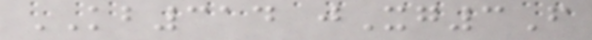KB314 jXg3F
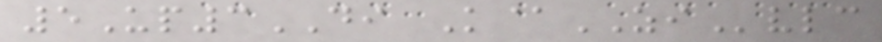5Up3DI K@ZIvlc
